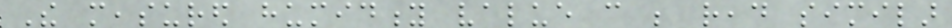The measured humidity value can be read similar
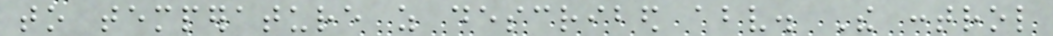to temperature as described above. The control
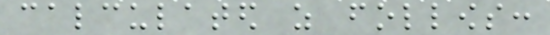calculated as follows:
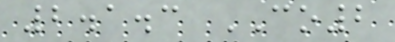2.1.3 CO2
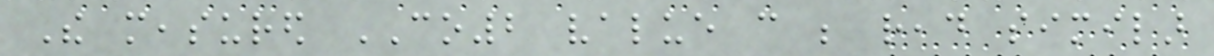The measured CO2 value can be read similar
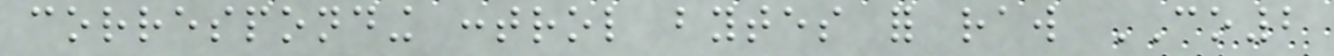corresponding control bytes for raw CO2
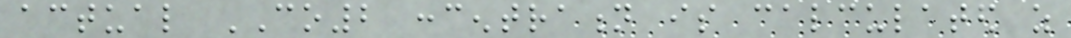actual CO2 concentration is calculated as
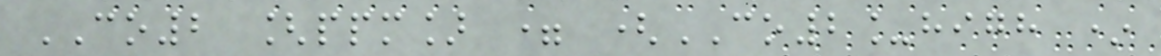CO2 [ppm] = (CO2_high *
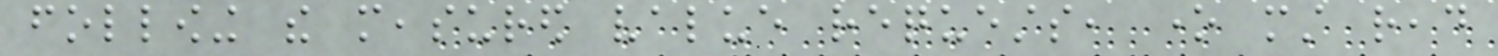following the measured value requests, one must read
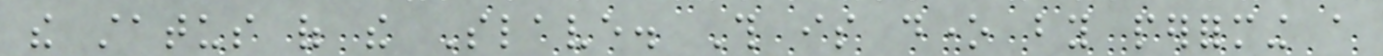the status of the Slave. This is done by performing a
